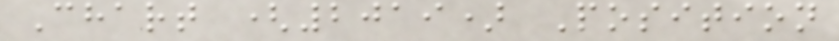Chart (2019) Position
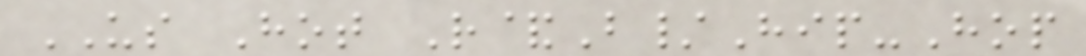US Hot R&B/Hip-Hop
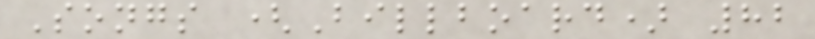Songs (Billboard) 82
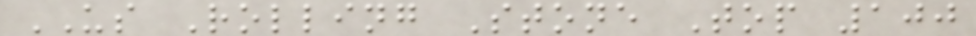US Rolling Stone Top 100
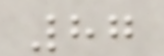87
